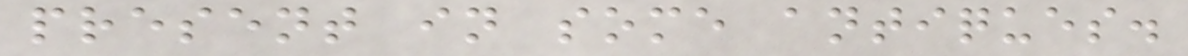present in some antiques.
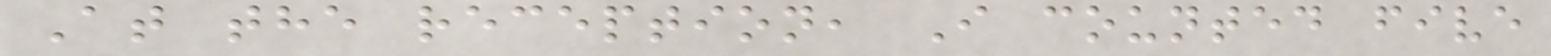At the reception, I counted five
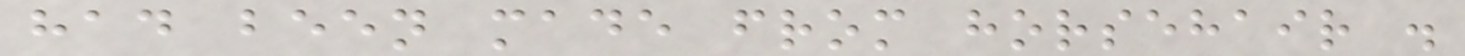had been made from horsehair .
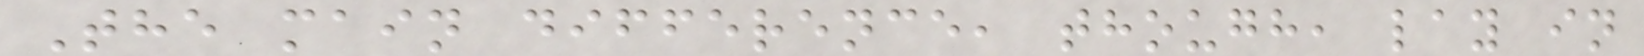The main difference, though, lay in
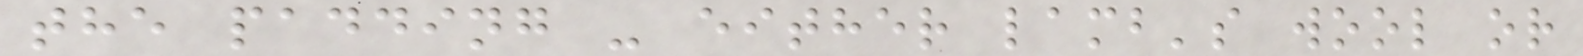the padding - either lamb's wool or
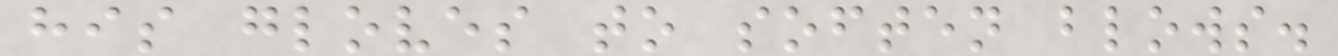his gloves to soften blows.
